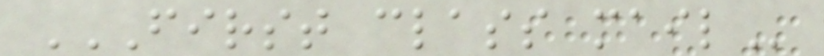FIRST CLASS MAIL
